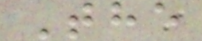The
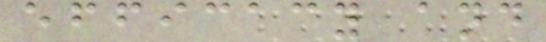efficacy and
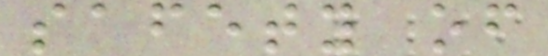safety of
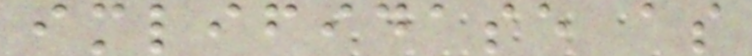imlifidase as
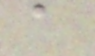a
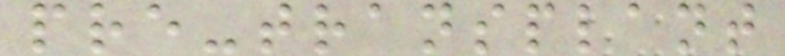pre-transplant
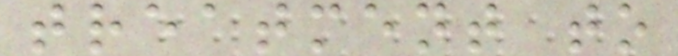treatment to
